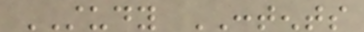STUDY CONTENTS
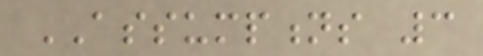ASSUMPTIONS 3
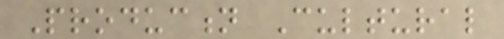Production Cultural
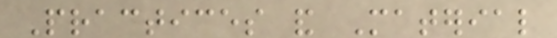Practices and Material
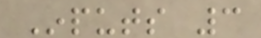Inputs 3
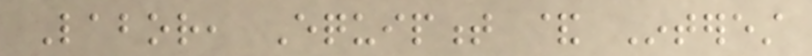Labor, Equipment & Interest
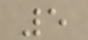5
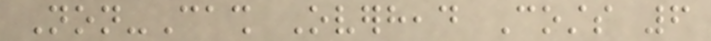Non-Cash Overhead Costs 6
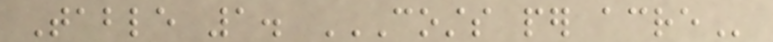Table 1. COSTS PER ACRE
